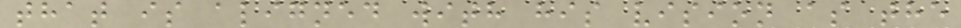that is aligned with his vision as the
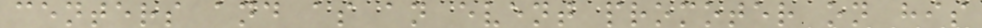centers and as an event promoter on his
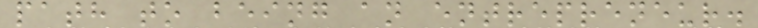path to being an entrepreneur.
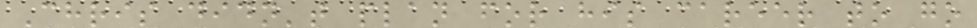Chris didn't plan for his career to go
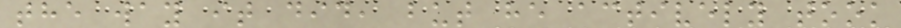the way it did, but he actively took
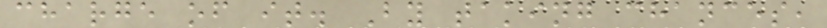charge of it. By taking chances,
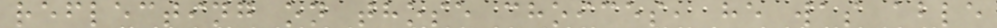reflecting on those choices, he was able
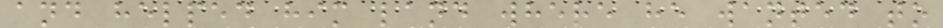and helped him land where he wanted to
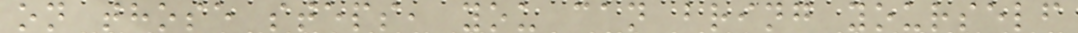on those steps, you can bring yourself
